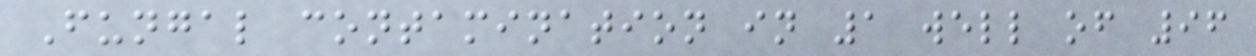Fungal contamination in 1 well of 96
